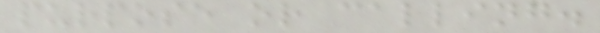purpose or calling.
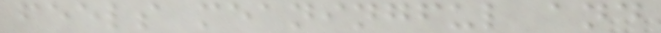feels meaningful and
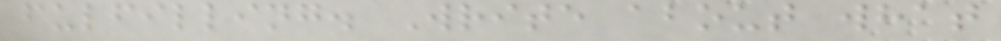fulfilling. Write about what
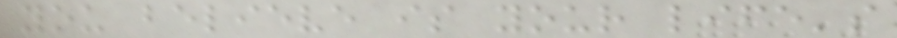you believe is your life's
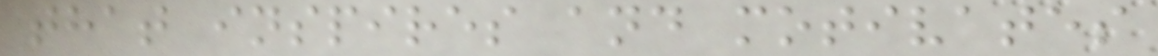that inspires and motivates
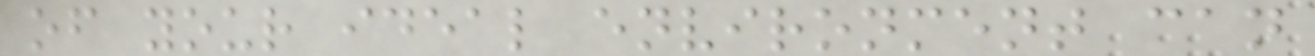of your ideal environment can
